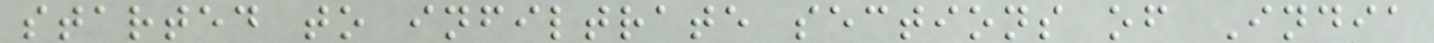started to infiltrate sections of India
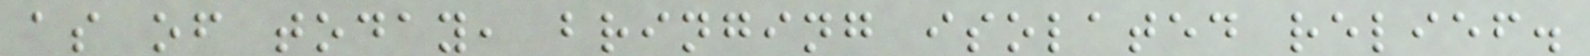as of today, bringing isolated relief.
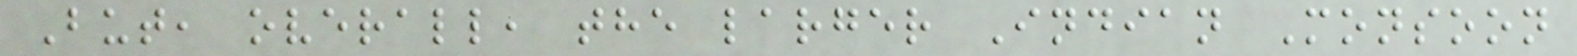But, overall, the larger Indian Monsoon
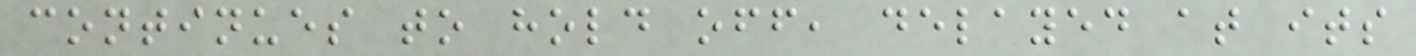continues to hold off, delayed at its
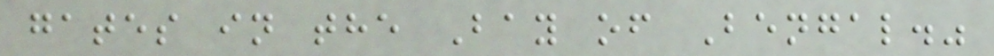gates in the Bay of Bengal."
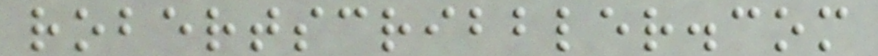robertscribbler.com
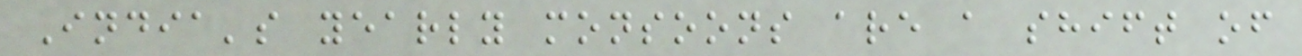India's yearly monsoons are a shift of
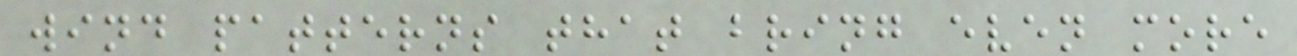wind patterns that bring even more
